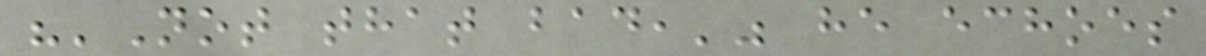"'Not that bad,'" he echoes
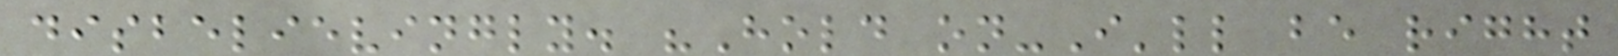disbelievingly. "Hold on-I'll be right
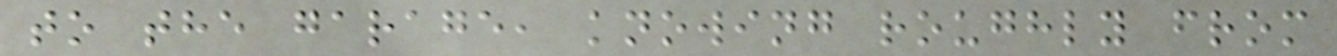to the garage, knowing roughly from
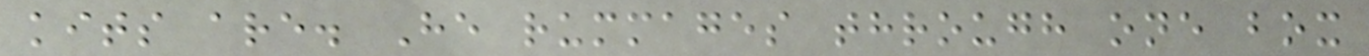kits are. He rummages through one box
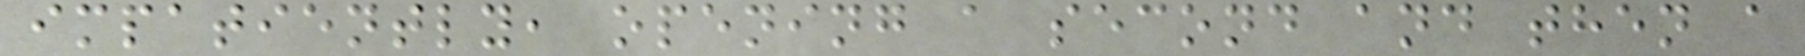impatiently, opening a second and then a
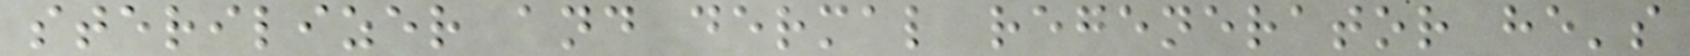sterilizer and dermal regenerator he's
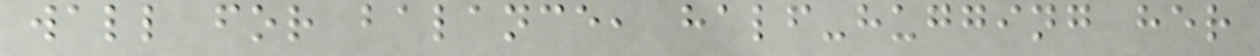wall for balance, half-hugging her
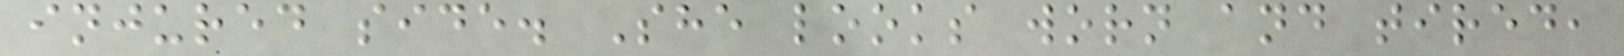injured side. She looks worn and tired,
